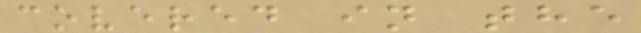covered in the
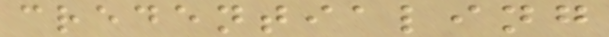credentialing
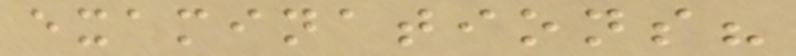examinations?
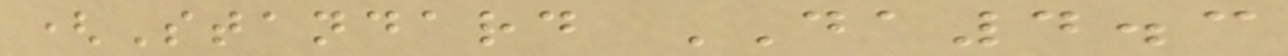(Standard DA4.3
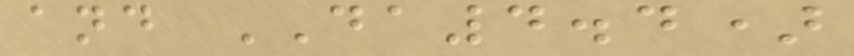and DA4.4)
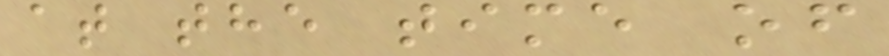at the time of
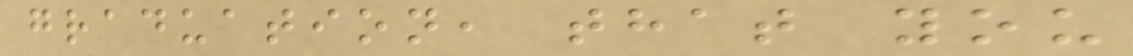graduation, that you
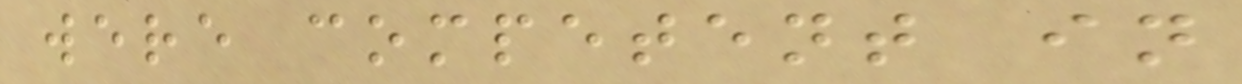were competent in
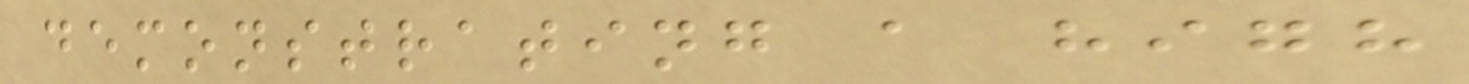demonstrating a high
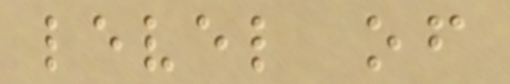level of
